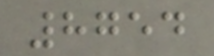8754
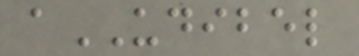aUDIBEL
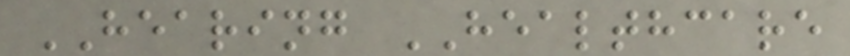HEARING HEALTHCARE
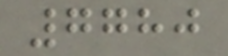7780
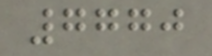7770
